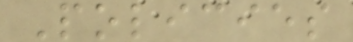Policies
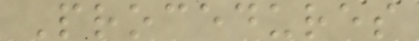Procedures
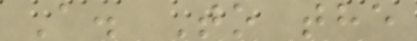A. To the
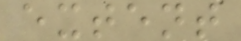extent
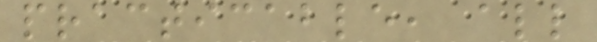practicable, all
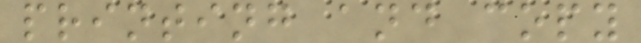printing and copy
